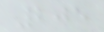205
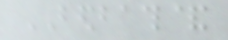BEDBATH&
